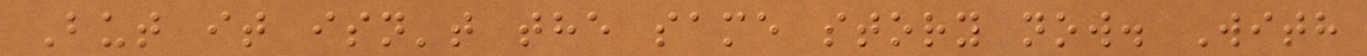But it isn't the same story now. With
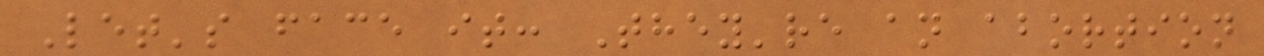Let's face it: They're an abortion
